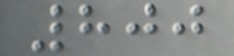800
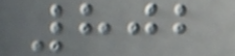802
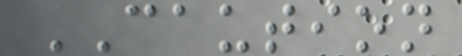CAUTION
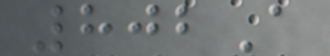802A
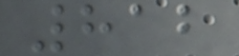812
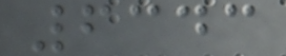6343
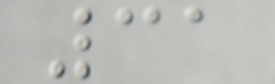31
